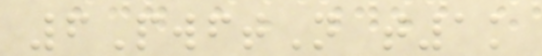6PwftN t1k
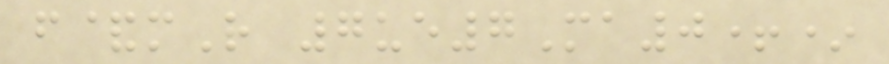f&mR 7ue7Ma0+*
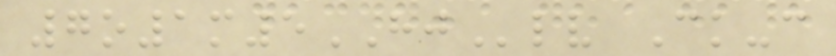7o1m5HJlv Ck-c
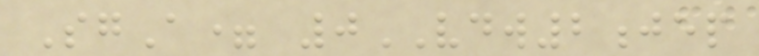SgA= 0VDW2jep
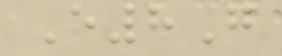E8G
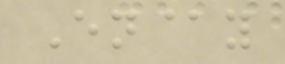En@y
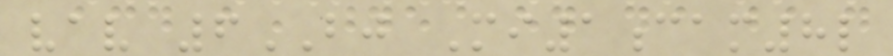vav 6BJ Mi1cam8l
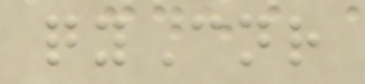qyCnr
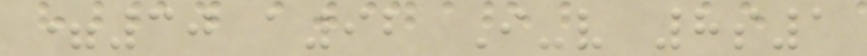=30 a92 I-v 8s1
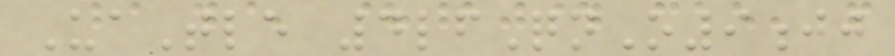UaTle 4lfQnO9jj
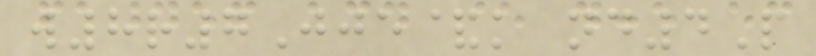w8r7Jje&k nd4P
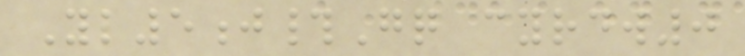Yl5j#Gq cyrdw0
